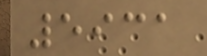5931
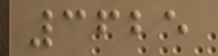3625
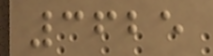3625
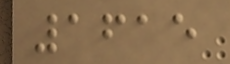1615
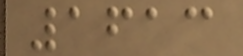1613
